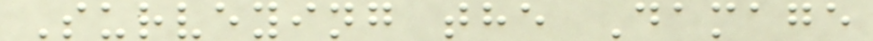Surveying the Damage
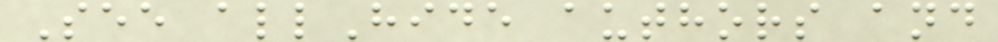See allHide authors and
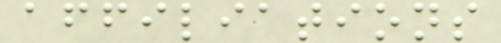affiliations
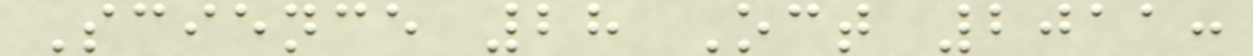Science 28 Oct 2011:
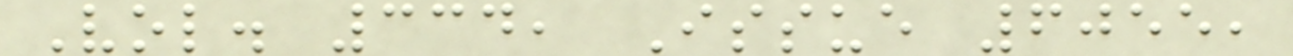Vol. 334, Issue 6055,
